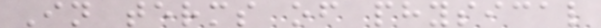In terms of physical
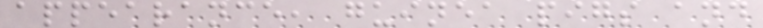appearance, guinea pigs and
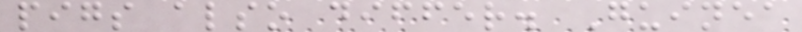pigs also differ. Guinea
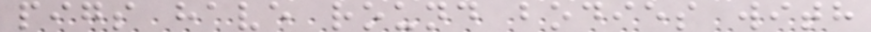pigs have round bodies with
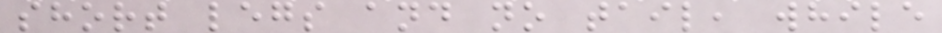short legs and no tail, while
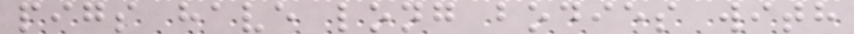pigs have long bodies with
